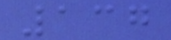137
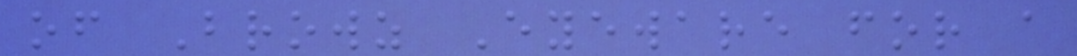of Browz Eyeware for a
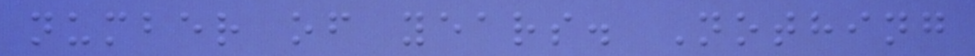number of years. Nothing
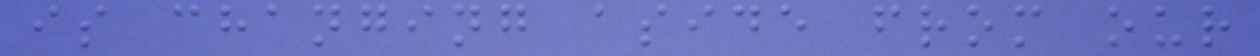is changing aside from our
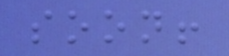soon!
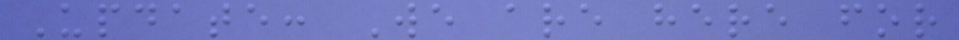Update: We are here for
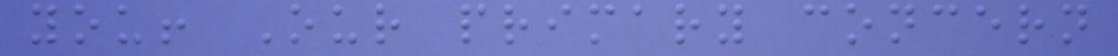you! Our primary concern
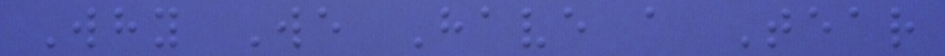Why We Have a Tear
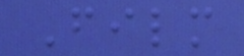Film
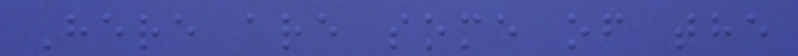Here are some of the
